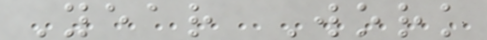Year Work
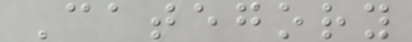Category
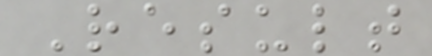Result
